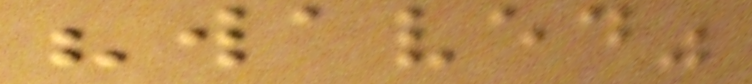"waved"
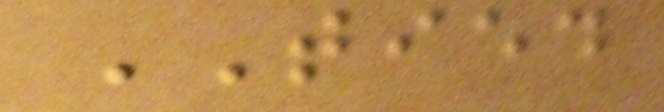TIED
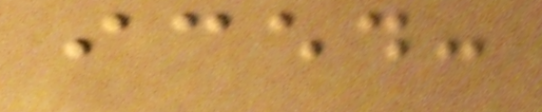iced:
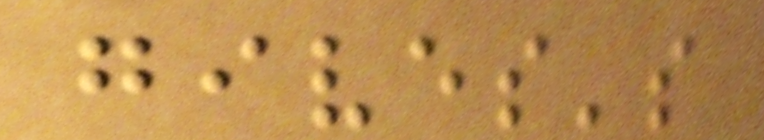gives's
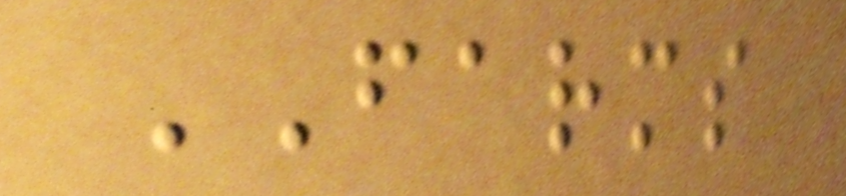FARMS
